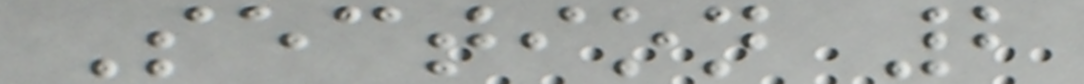Section 2
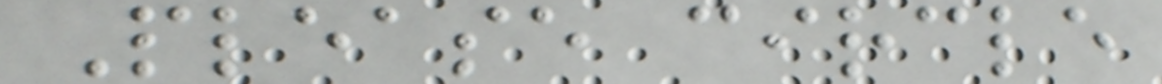Please circle
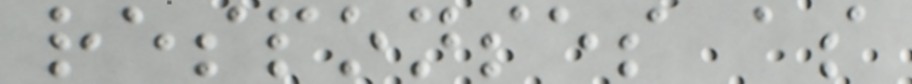responses as
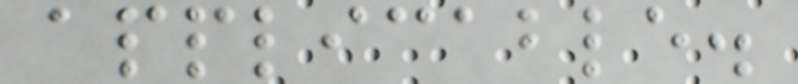applicable.
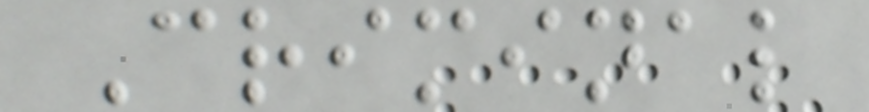Criminal
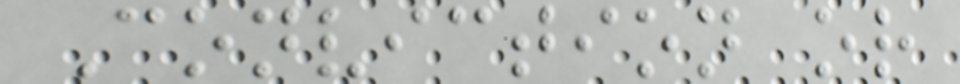Conviction or
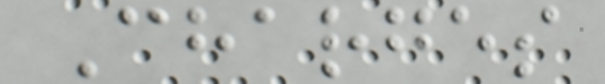Charges
